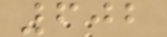602
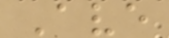Ave
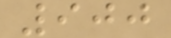900
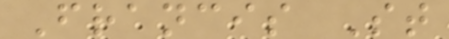Francis St
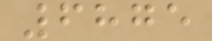6875
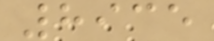8935
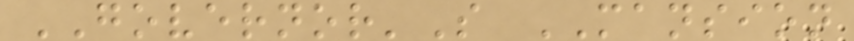GOVERNOR'S MANSION
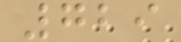729
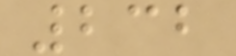232
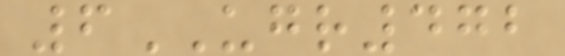6UGR472
